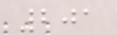201
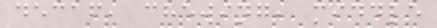decaf, chewing, middle
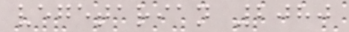vegetarian 2080
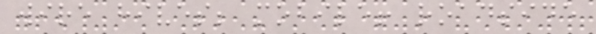wire hives; mobile! roadside
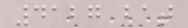4127 bat
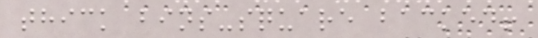thick bins-square backed!
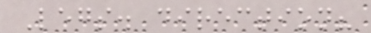Legs. direction?
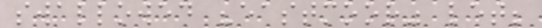swallowed "eastmoor" let;
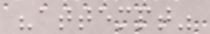"attempt"
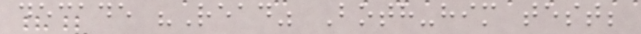decade "Read" Both-him test;
